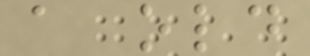a old
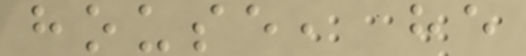house, he
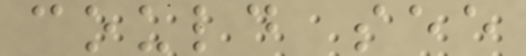could see
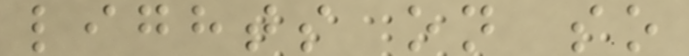lights on so
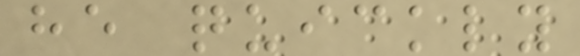he quickly
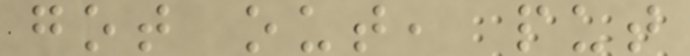got out, put
